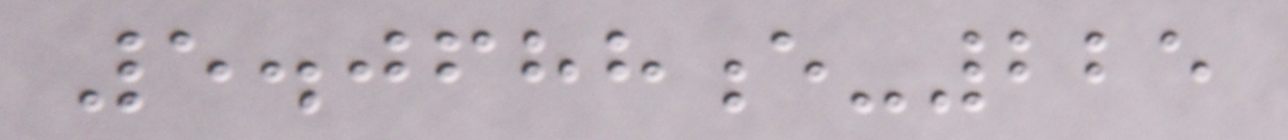5.0688e-225
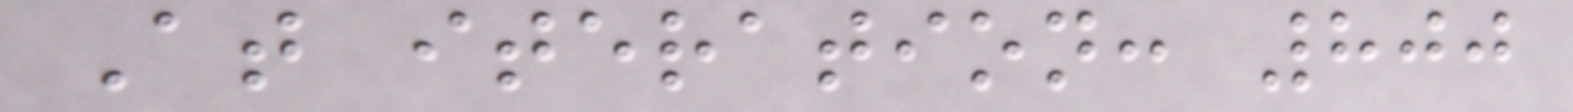At iteration: 800
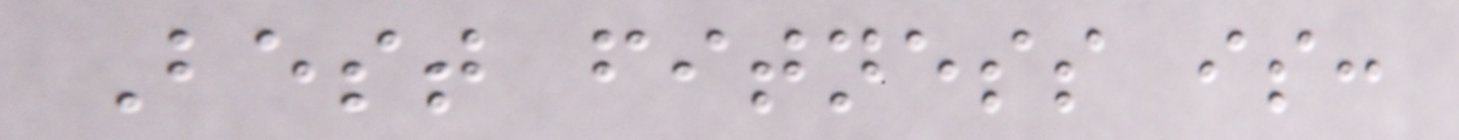Best fitness is:
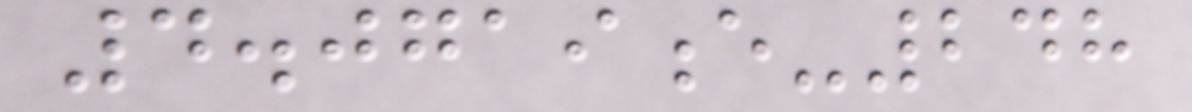4.0719e-248
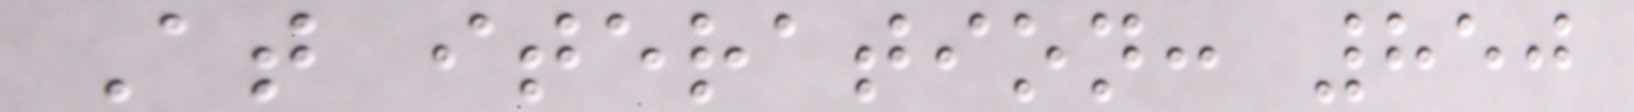At iteration: 850
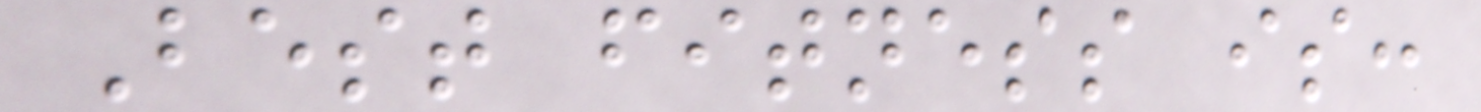Best fitness is:
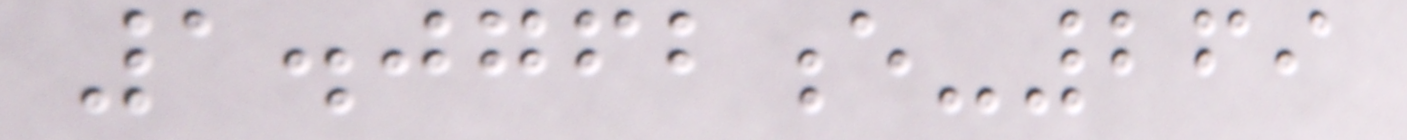1.0762e-269
